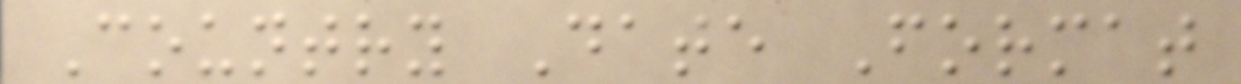Country Date Format
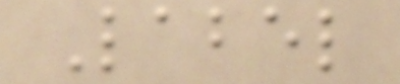Label
